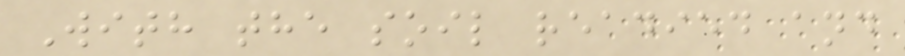With the soil readied and
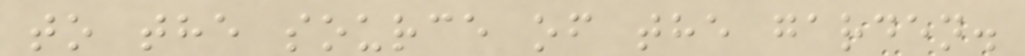to the source of the garden.
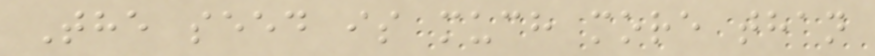The seed is much more than
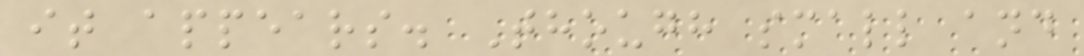it appears. Though small and
